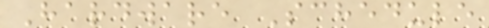Hardware Schedule
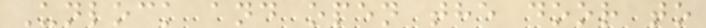Unlock and open the door to
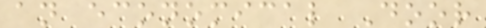an economical Door
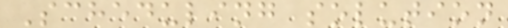Scheduling solution
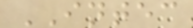INTEC
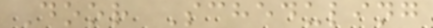Door Scheduling
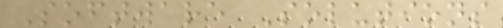Software Solutions
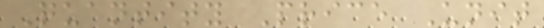Quantity Price Unit
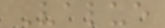Value
